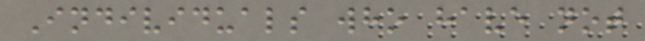Individuals who have not
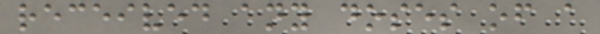received any doses of a
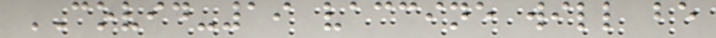COVID-19 vaccine will be
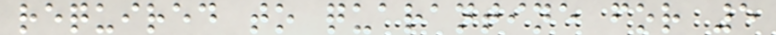required to quarantine for 5
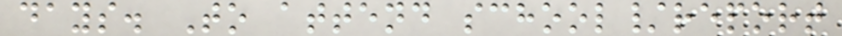days. To attend school/report
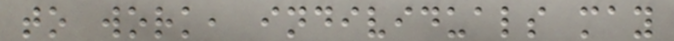to work, individuals may
